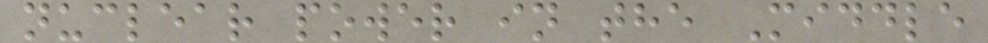nuclear power in the Middle
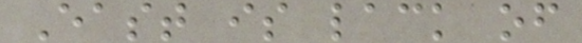East is lack of
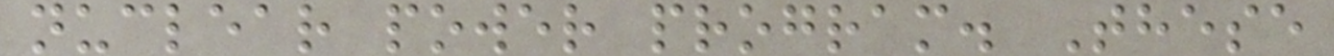nuclear power program. These
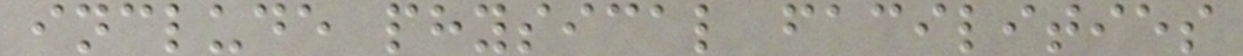include physical facilities
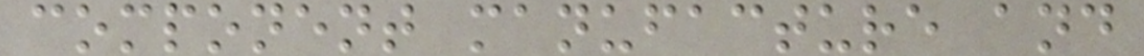component manufacture and
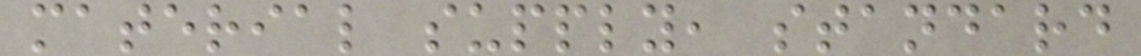material supply, standard
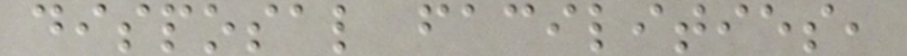disposal facilities,
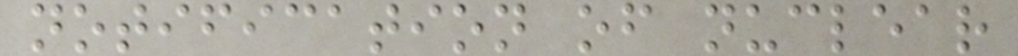notification of nuclear
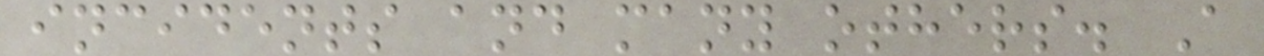incidents and many others. A
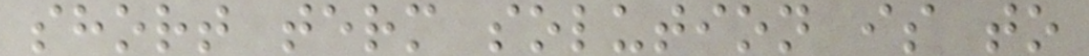short term solution is to
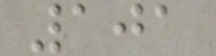101
